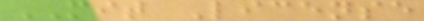MIT License
